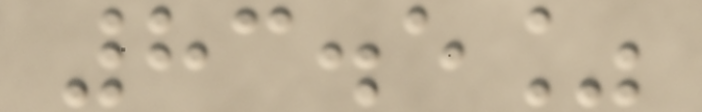83.5%
